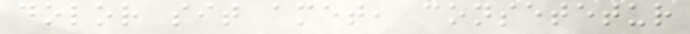dolor sit amet, consetetur
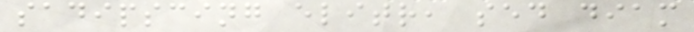sadipscing elitr, sed diam
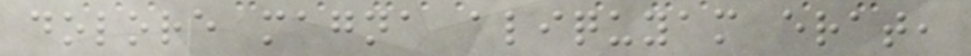dolore magna aliquyam erat,
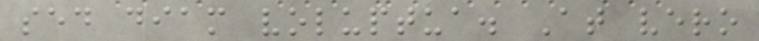sed diam voluptua. At vero
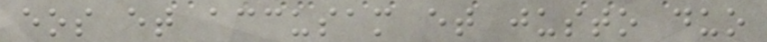eos et accusam et justo duo
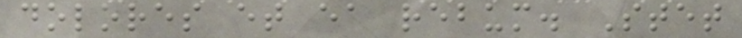dolores et ea rebum. Stet
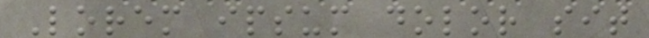Lorem ipsum dolor sit
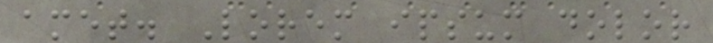amet. Lorem ipsum dolor
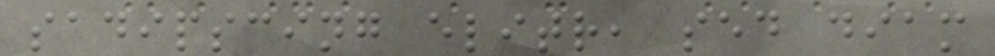sadipscing elitr, sed diam
